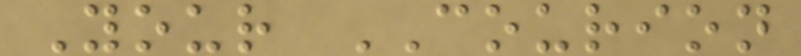Your COURION
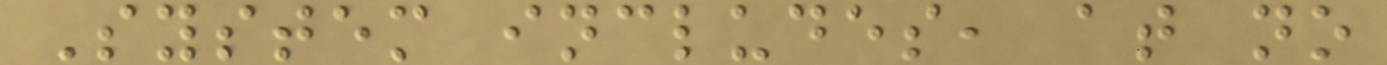System includes, at no
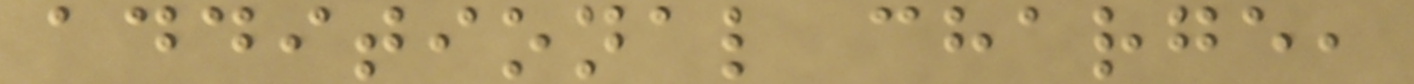additional charge,
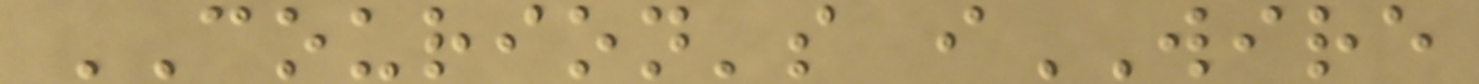COURION's iWIRE
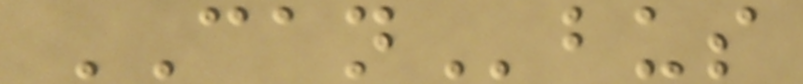CANbus
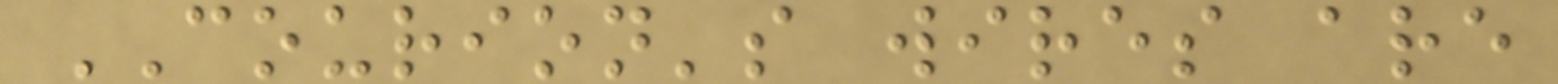COURION's wires are
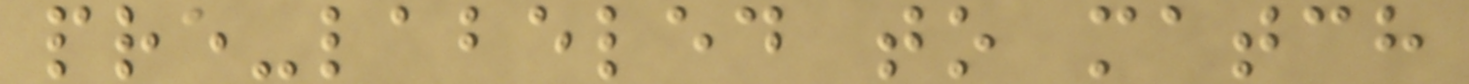pre-labeled to match
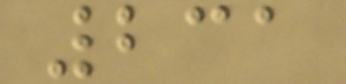231
